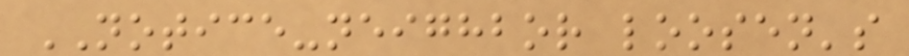NOTICE-neighbor loosen's
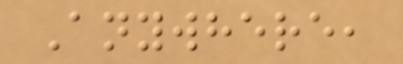Anywhere,
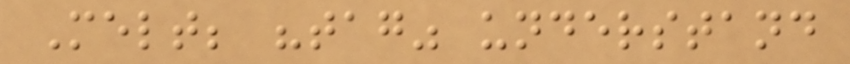Melt; "tag" understand
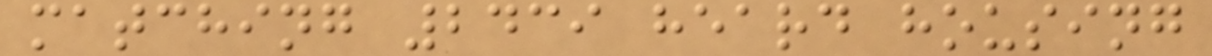matching 2439 heard housing
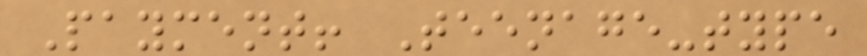Payment! Teenage-type
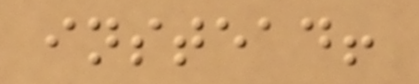instead!
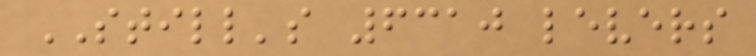STILL's 6310 levers
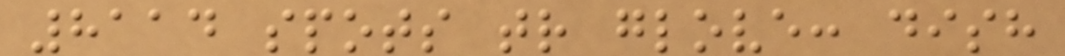8114 spots tr glove: dish
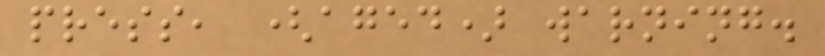press, (aged) warning.
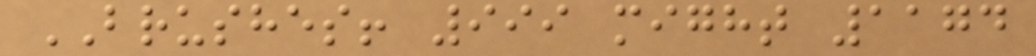BRUSHES! 999 might 1174
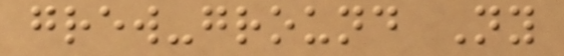grew-ground Ny
